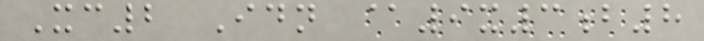Xc2 Idn @9x3b8
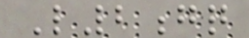L2gq
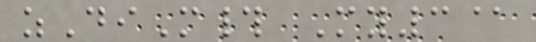zDiM# My3@
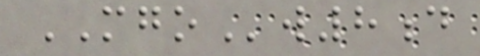MGOw8d
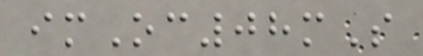imOc08mS
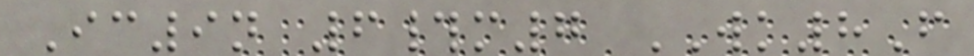Ic9n 6#m7 WK8F
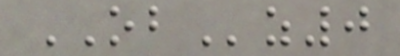OBz0
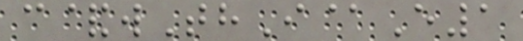c&wThI@E1
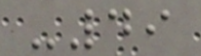-49
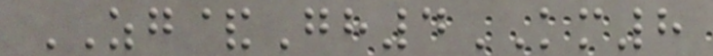ZG&Gh4KM8
